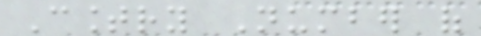Country Number of
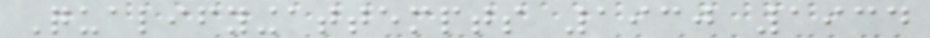Qualifyingattempts 1930 1934
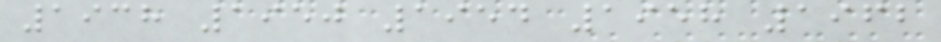1938 1950 1954 1958 1962
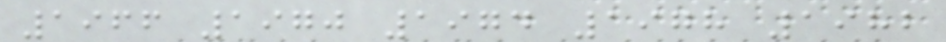1966 1970 1974 1978 1982
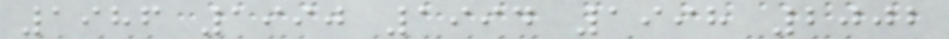1986 1990 1994 1998 2002
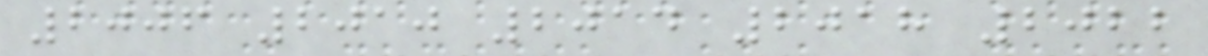2006 2010 2014 2018 2022
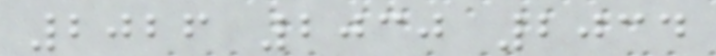2026 2030 2034
